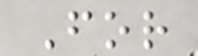For
